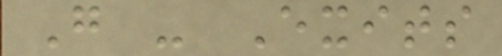G - Exits
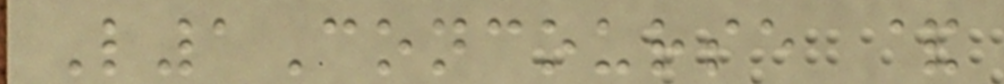L1Concourse &
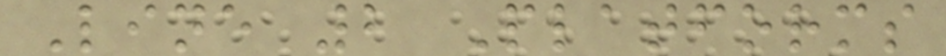Line 2 Platforms
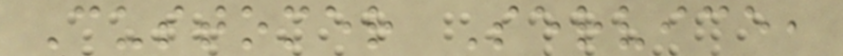Customer Service,
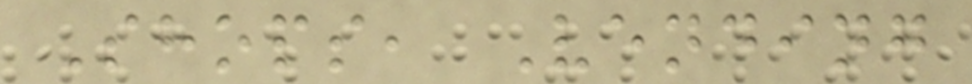Shops, Vending
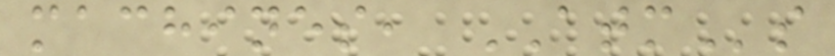machines, ATMs
